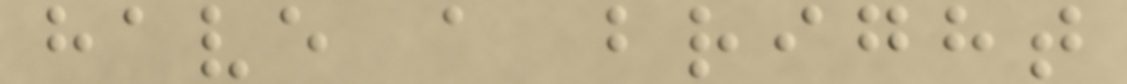have a bright
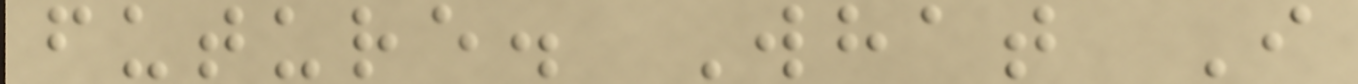future. What I
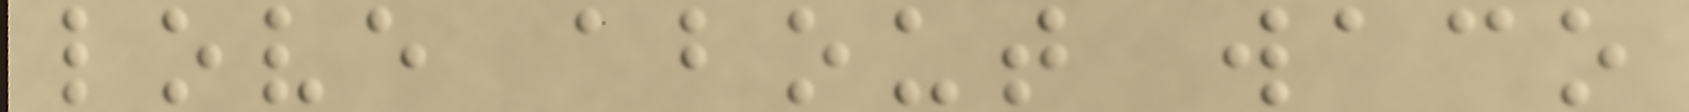love about waco
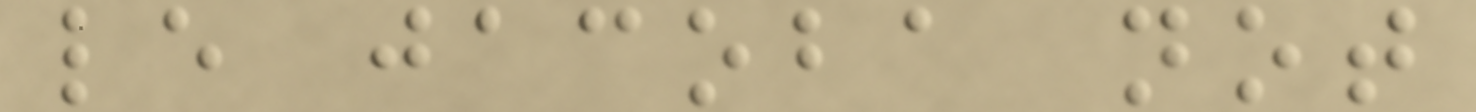le jacoba not
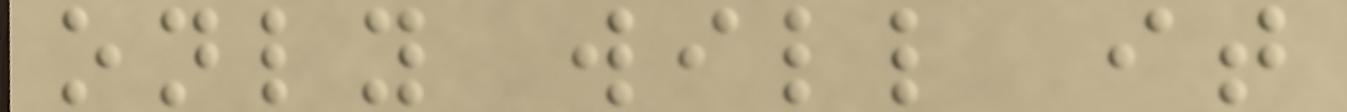only will it
